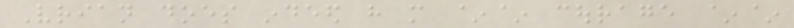Vrian does indeed have more ~~ courage ~~
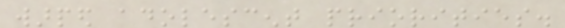warped adolescent priorities.
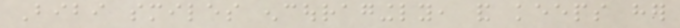Bibi smiles encouragingly, and keeps her
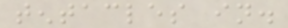tentacles in.
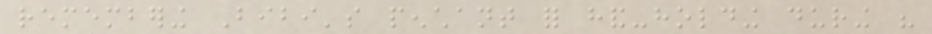remembering Bibi's penchant for hand-holding during his
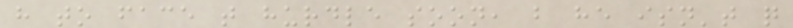have to face that hurdle soon, but he isn't quite
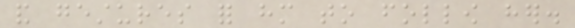and gestures for him to follow her.
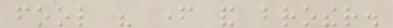fool his father and brother.
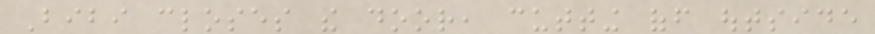Bibi closes the door, cutting off outside
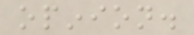opinion.
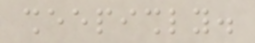sheepishly.
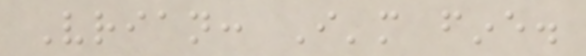Vrian: I'm fine.
